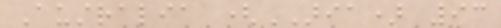Australia (ARIA) 93
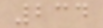234
